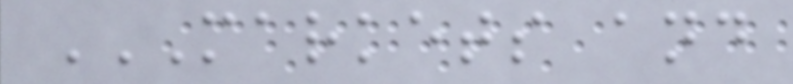MARKETS AND
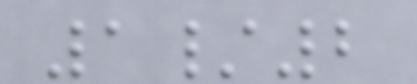1/2
